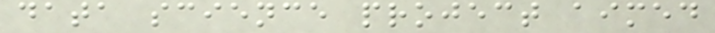data science project aimed
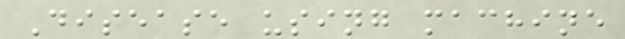Disease using machine
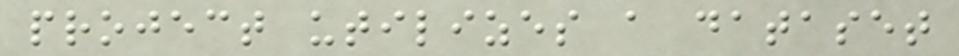project utilizes a dataset
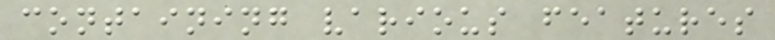containing various features
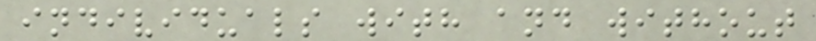individuals with and without
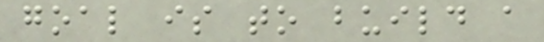goal is to build a
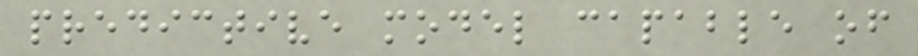predictive model capable of
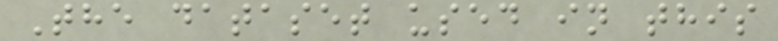The dataset used in this
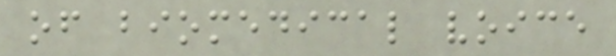of biomedical voice
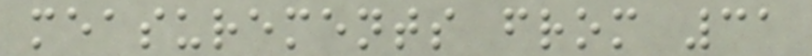measurements from 31
